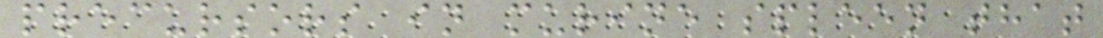precursors in murine spleen that
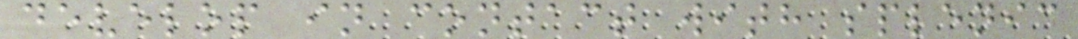develop in contact with splenic
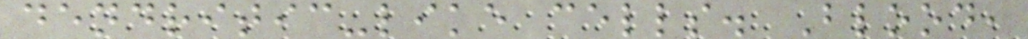dendritic-like cells. Blood,
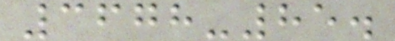3678-85.
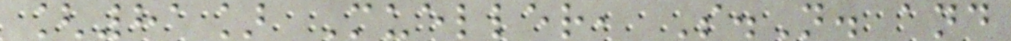[81] Mueller, S.N. and
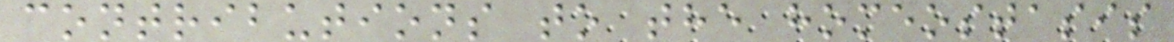contributions to the homeostasis
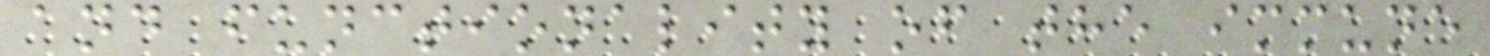and functionality of the immune
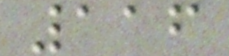116
